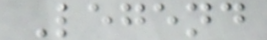Legend
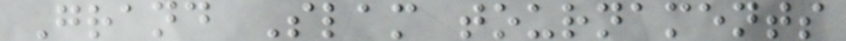Grand Slam tournaments
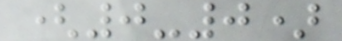(0-0)
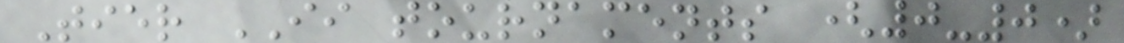Tier II tournaments (0-0)
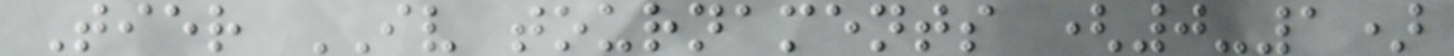Tier IV tournaments (0-1)
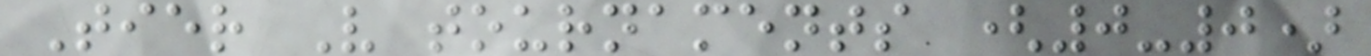Tier V tournaments (0-0)
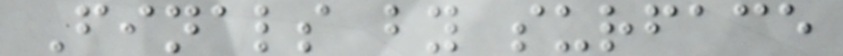Finals by surface
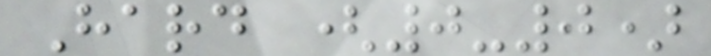Hard (0-0)
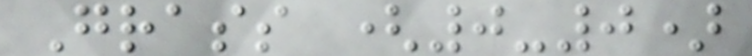Grass (0-0)
